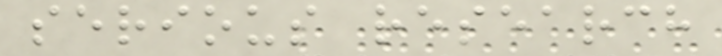serious research
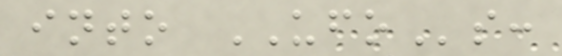into UFOs:
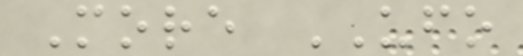More UFO
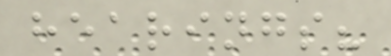hearings?
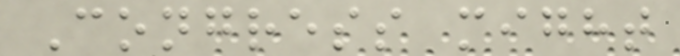Congress might
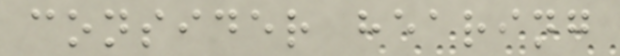consider hearing
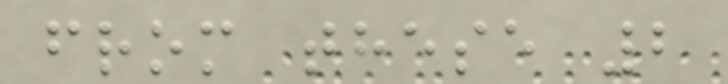from these 2
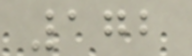172
